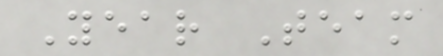Year Team
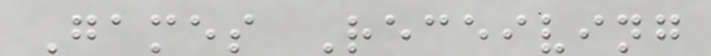Games Receiving
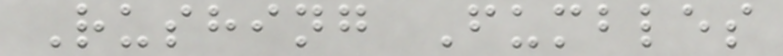Rushing Fumbles
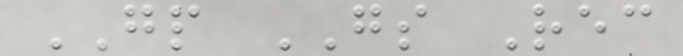GP GS Rec
